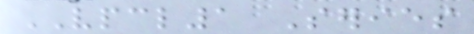VPCL1 Series
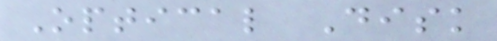Optical Disk
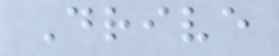Drive
